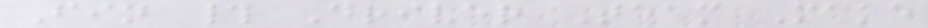Fin # Driver Team Make
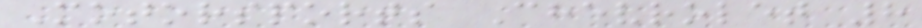Motorsports Chevrolet 8
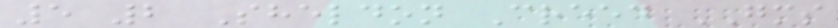5 2 Sheldon Creed GMS
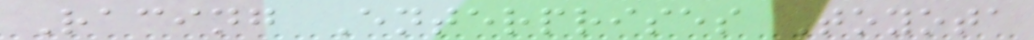Racing Enterprises Toyota
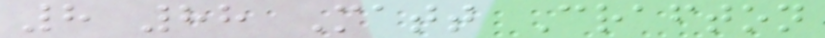8 88 Matt Crafton
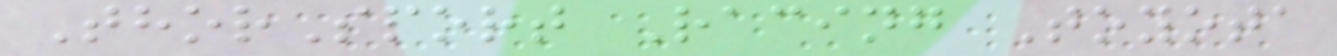ThorSport Racing Toyota
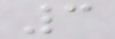3
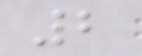2
